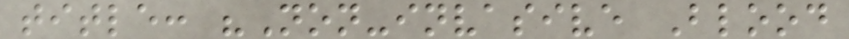title: "Non-invasive Blood
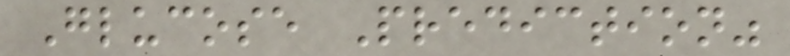Glucose Prediction"
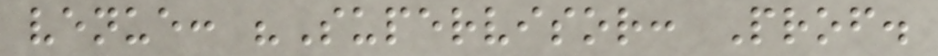venue: "Supervisor: Prof.
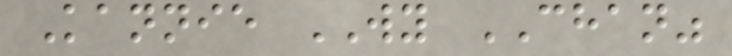Kannie WY CHAN"
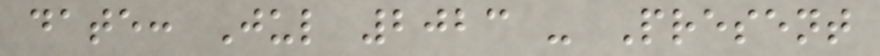date: Jul 2023 - Present
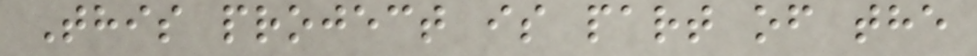This project is part of the
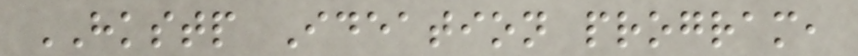HKSTP Ideation program,
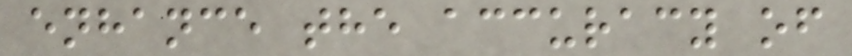enhance the accuracy of
